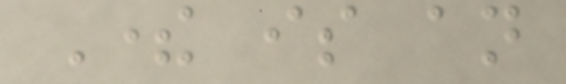There is an
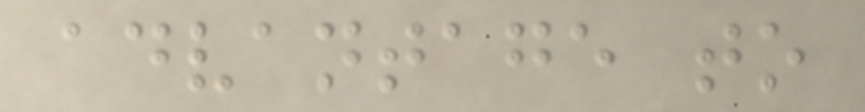advantage to
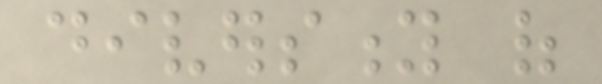diversity of
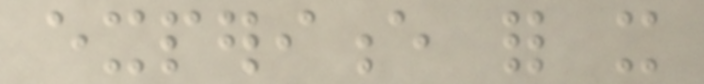experience for it
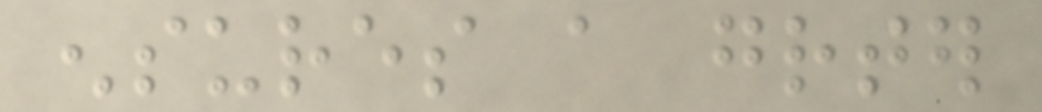ensures a greater
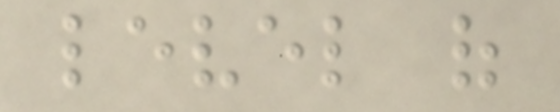level of
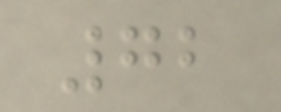72
